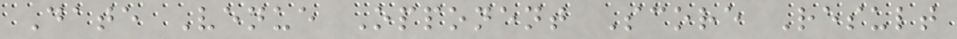Date Venue Opponent Score Result
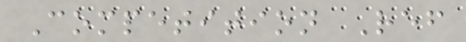Competition Ref
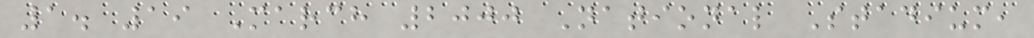1. 19 March 2000 National Stadium,
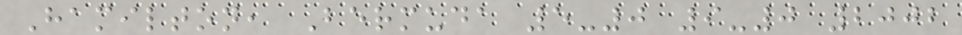Hamilton, Bermuda 5-0 9-0 2002
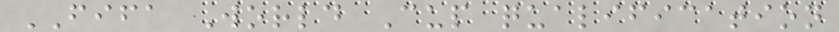FIFA World Cup qualification
